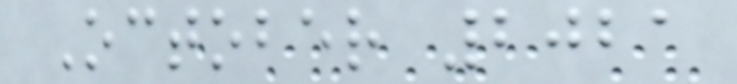October 2021
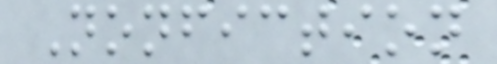Nonfiction
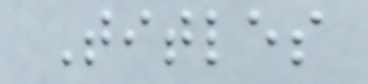Titles
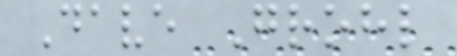Dave Grohl
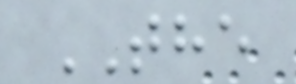THE
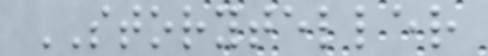STORYTELLER
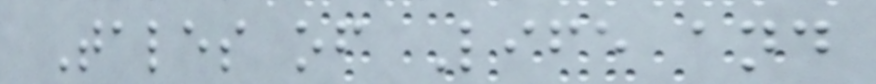Tales of Life and
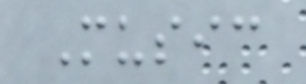Music
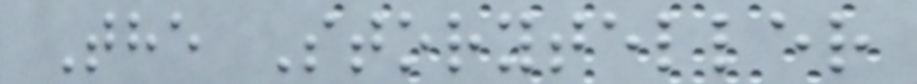The Storyteller
